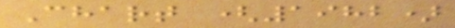Chart (1982)
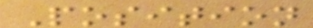Position
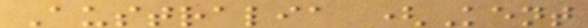Australia (Kent
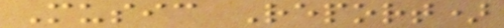Music Report)
